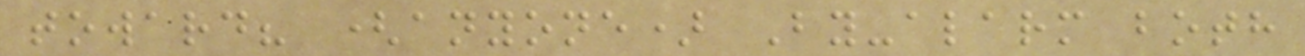toward? (anyone) By-alarm both
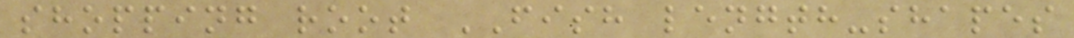shopping root FISH length-shapes
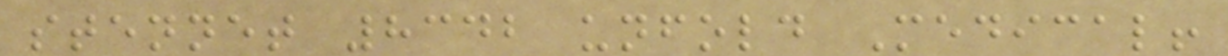stennet 8342 unfold Medical!
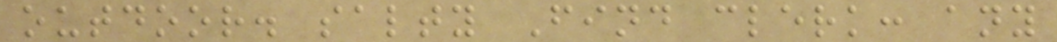outdoor. salty Find clerk: any
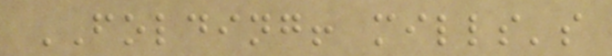FOLDING! mills's
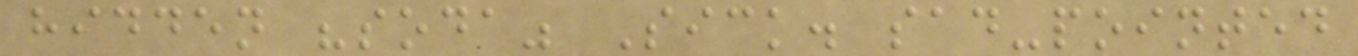hidden "soda" Sick. sad-pointed
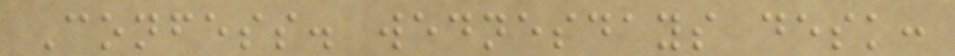Confess. wednesdays desk:
